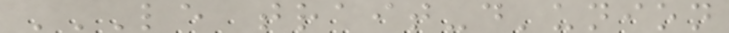LE TRAIT-D'UNION
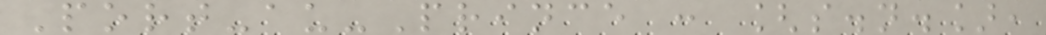Port-au-Prince : [s.n.],
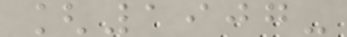[1907-
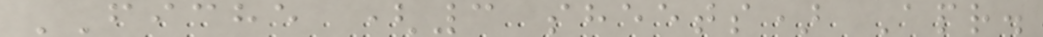FICHE (3 sheets) Apr.
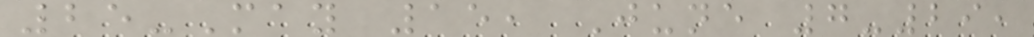25-May 15, June 7-29,
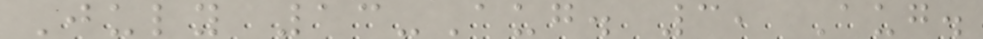July 13-Aug. 3, Aug.
